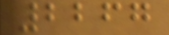2267
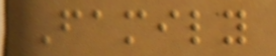Family
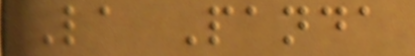La Panda
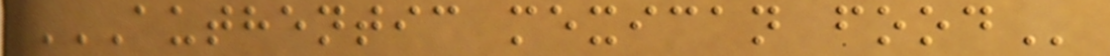AUTHENTIC MEXICAN FOOD
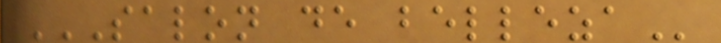SALON DE BELLEZA
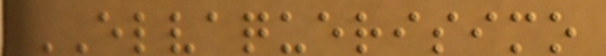ELVAQUERISIMO
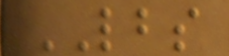LBS
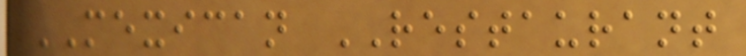MEXICAN RESTAURANT
